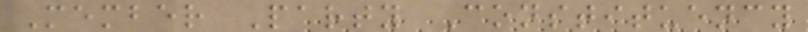Member Party Constituency
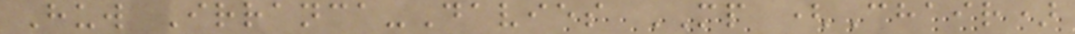Huw Irranca-Davies MP (Chair)
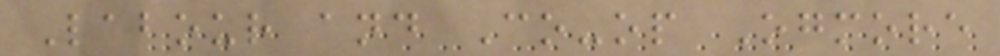Labour and Co-op Ogmore
